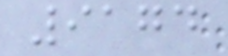9174
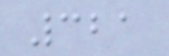321
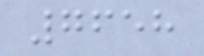7658
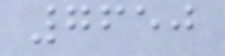7650
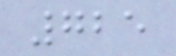725
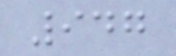947
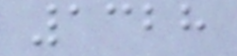1328
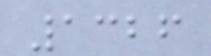1326
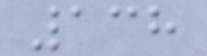138
